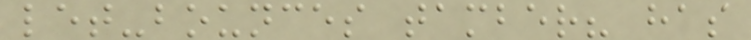let-bounces tamber? has
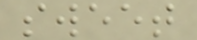sweet
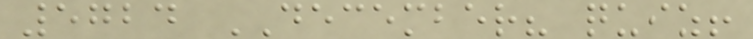5724 DECEMBER? quiz!
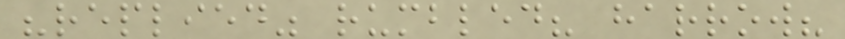"replied" rumbled? harrow?
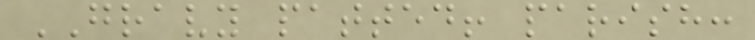GRAVY patted! parish:
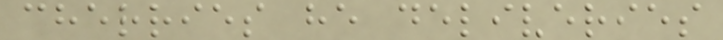cherries he deliveries
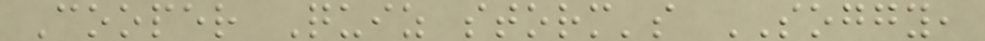Cooper Quiz storm's SOGGY,
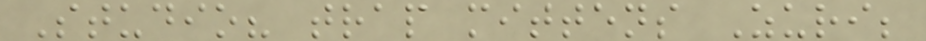Studio? trap mittens Zuri;
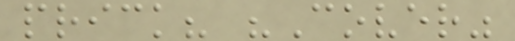prick? "Cover"
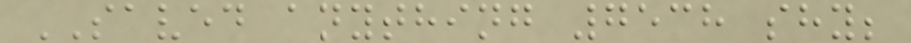SAVED anything 7538 shy;
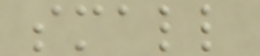small
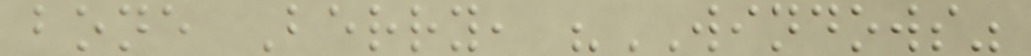bone Berry, "WINDOWS"
